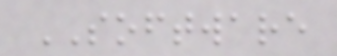SOFTWARE
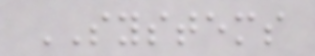SYSTEMS
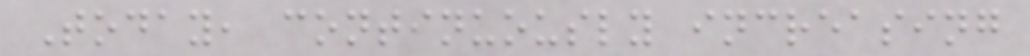Today, continuously increasing
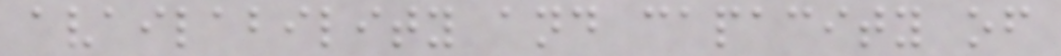availability and capacity of
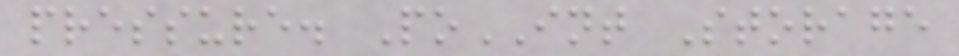pressure. PoINT Storage
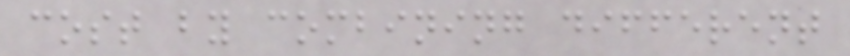cost by combining different
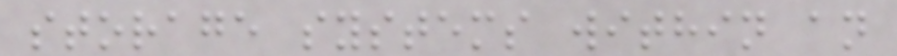storage systems within an
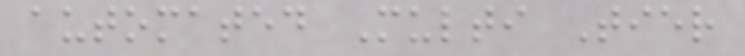automated Multi Tier
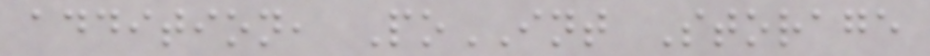addition, PoINT Storage
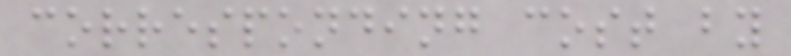corresponding cost by
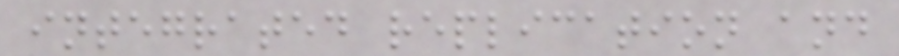integrated replication and
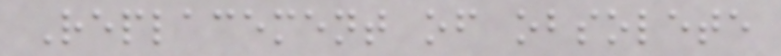Replacement of obsolete
